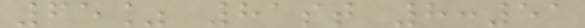65% 81st 8:51
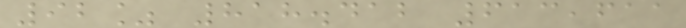92% 818.412 613,611
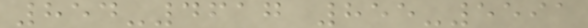854-4617 855-5591
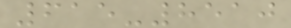615-8510
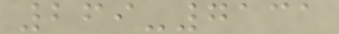269-7131
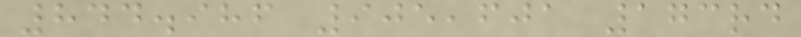844.986 905,601 173rd
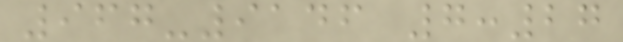967-9146 7:27
